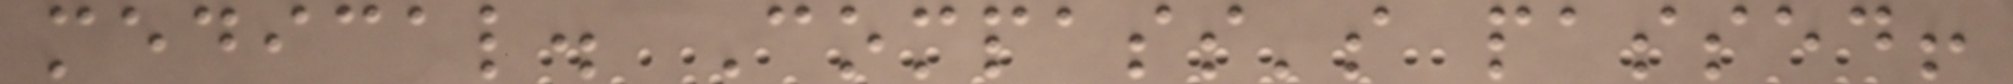medical. Compass's passed!
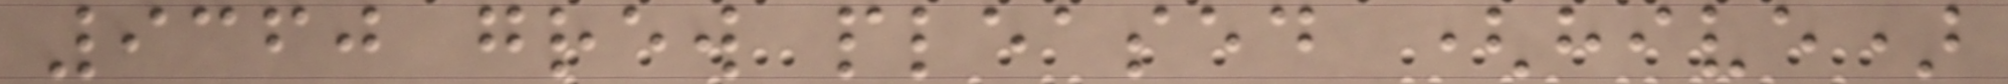9360 grew pleased (hive)
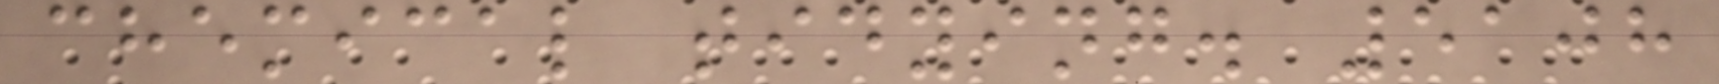chemical tidying. 5108
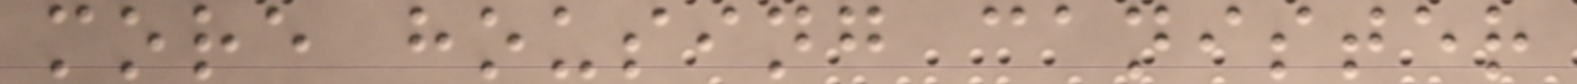more housing canister
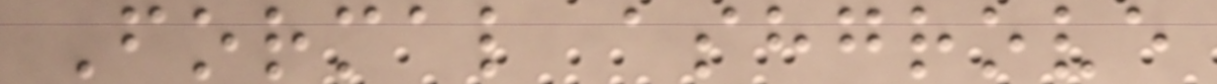Formal ashgrove
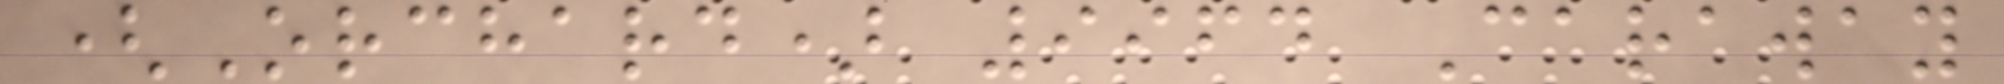(Orchard) 9964 Caraway
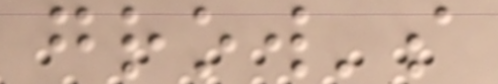grow's
